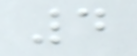4
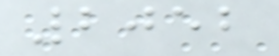2052
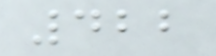422
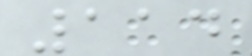114
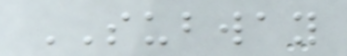SUBWAY
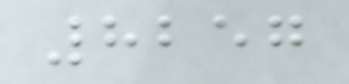8257
